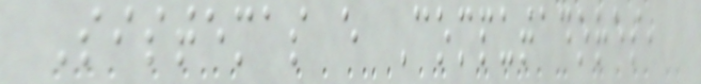Sistemas e Computadores,
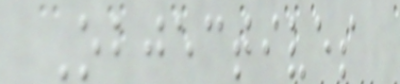Objectives
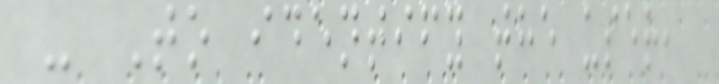- To identify the user,
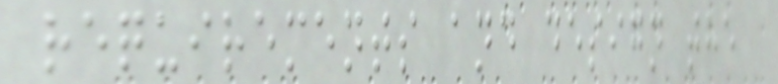requirements and design the
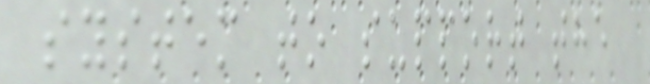system to support the
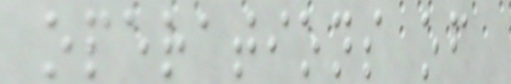operations of
